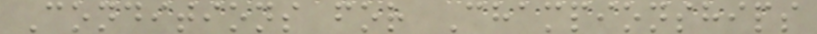Conditions for Championships
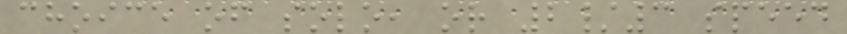choice of solo, or 2/3 speed
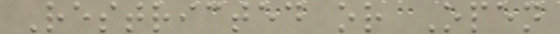Restricted or Open
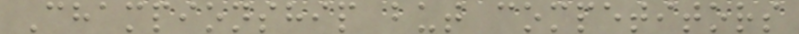Championship but competitors
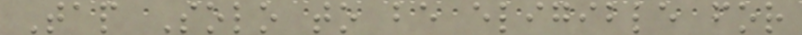Tap Solo to be eligible for
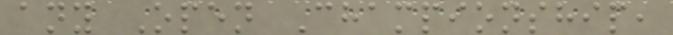any Open Championship,
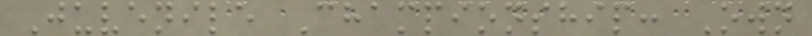Juvenile Championship: Own
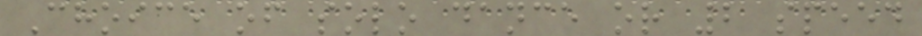Choice of solo dance or 2 speed
